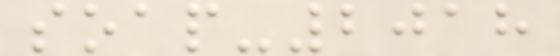soap-2018
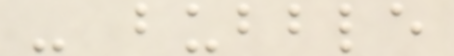- bubble
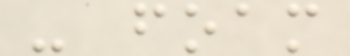- foam
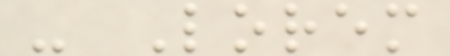- Lorem
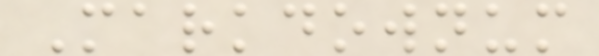Markdownum
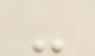-
